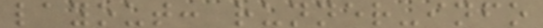layout: runner-info
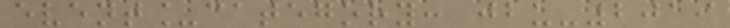event_category: jbu-2019
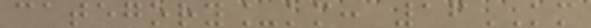category_km: 16KM
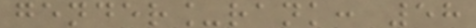gender_rank: 58
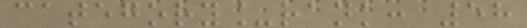category_rank: 58
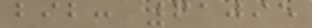bib: 61095
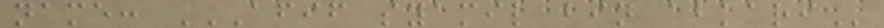name: AFIF SYAMIL BIN ABKARI
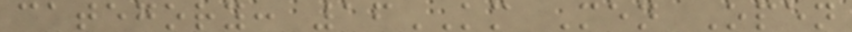category: 16KM Men Open
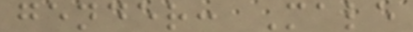gender: Male
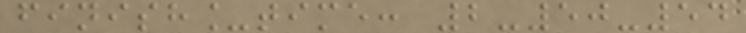finish_time: 2-50-54
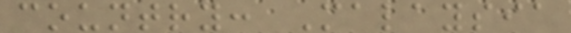country: Malaysia
